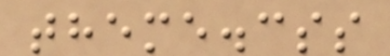theme.css
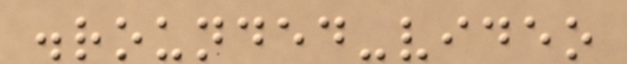.rounded-video
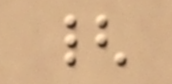{
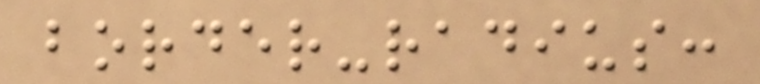border-radius:
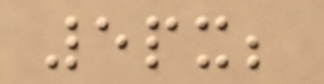5px;
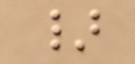}
